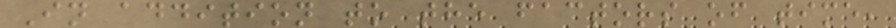In addition to the factors of time,
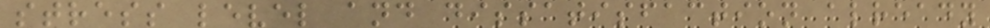stress level and dissatisfaction already
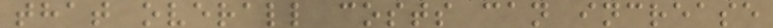that overall costs can increase
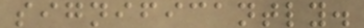significantly.
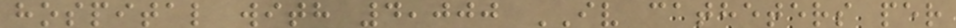hospital with 4,000 IV catheters per
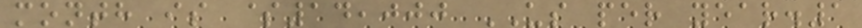month is $14,000 US per year.1
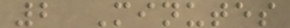2 Minutes
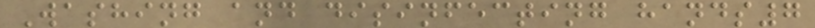Washing and disinfecting hands7
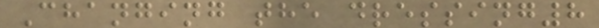Changing the dressing8
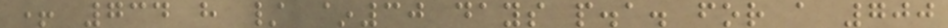+ 734 h / ~30 days p.a. for a 700
